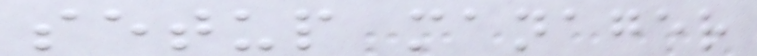setup manager
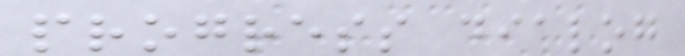progress dialog
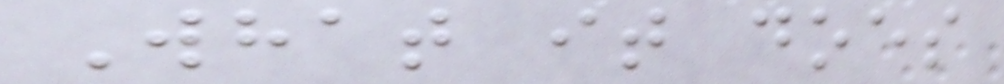What it does
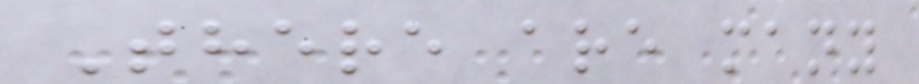There are many
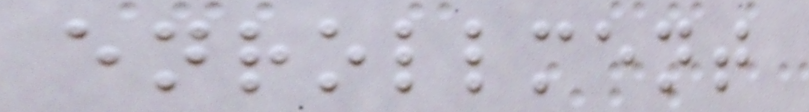enrollment
